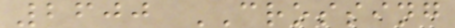2600 CROSSING
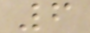6
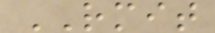RMIT
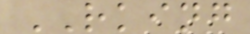RKING
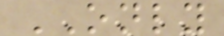ONLY
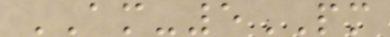AM-5PM
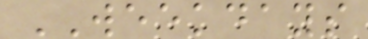WEEKDAYS
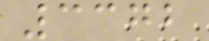3372
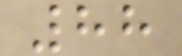88
